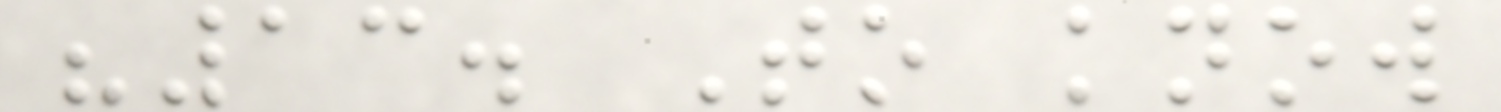"13. To know
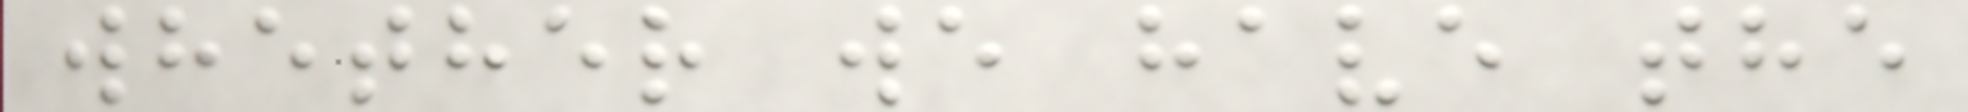whether we have the
